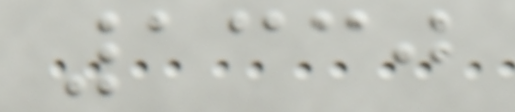1330
